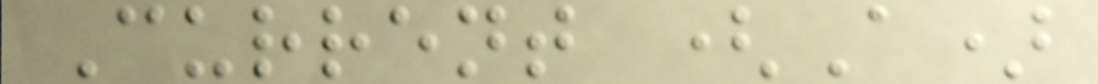Current (A)
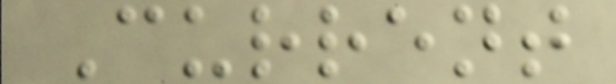Current
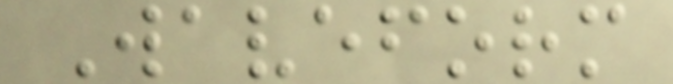Waveform
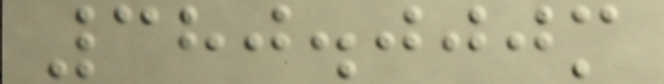380.000m
